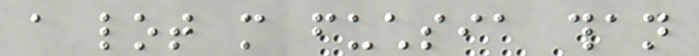a lot more fuchsia than
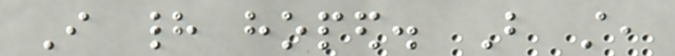I had hoped. But still,
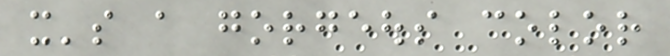it's a gorgeous color
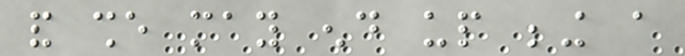and she may end up being a
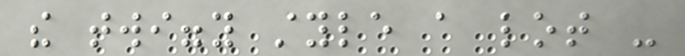the twiggy style a lot -
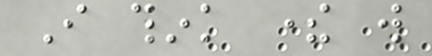I think there will
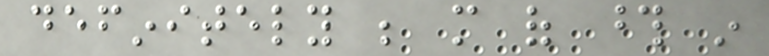definitely be more of those in
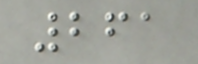261
